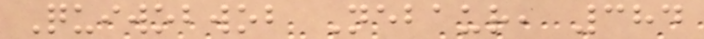Quiwobwob Nebaur, 384
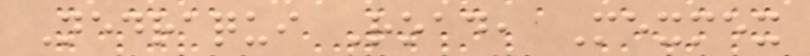Nedraqui Road, Mexmex
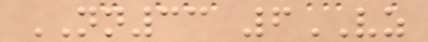NN33 6VZ
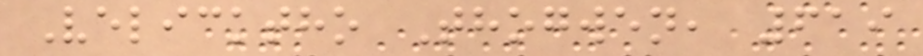Velicktho Thogwen, 619
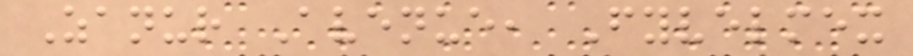Zanur Avenue, Fyvelmex
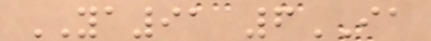YA91 6IA
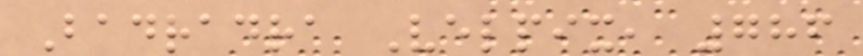Badradra Velpix, 786
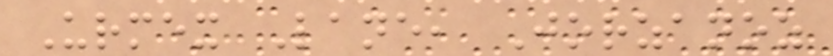Urmex Lane, Jorzanoz
